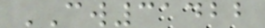CW31422
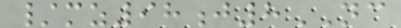/mz98j8NC
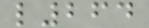l264
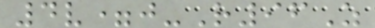4v=j-R96Z
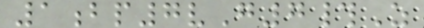1bp7vG7#Z
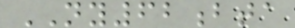NY62bta
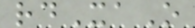rdXaO
